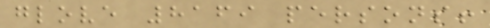glove 8169 persons!
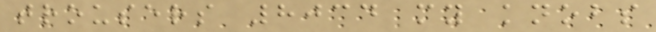trousers 8034 my knobs
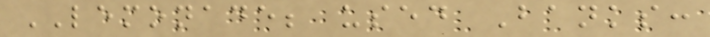LEMONADE; used Banks:
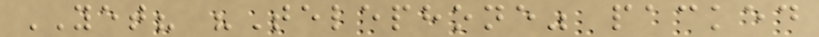YET? "Telephone" packed
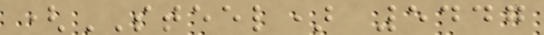(STEEL) 5447
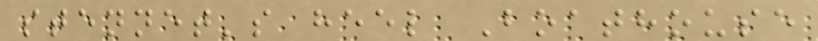stennet's heel Boathouse
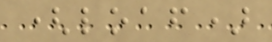(loaf)
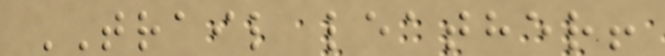TRAIL leather!
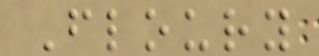Floury
